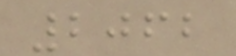2062
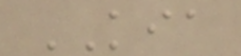KIA
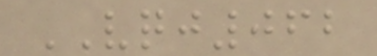VQJ062
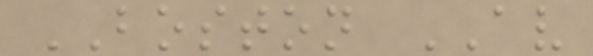BOSTON AV
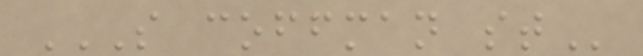S COFFMAN ST
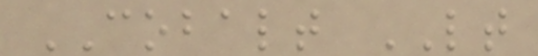COBALT LT
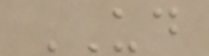UD
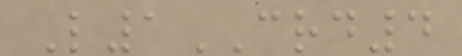L1CRD4
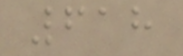618
